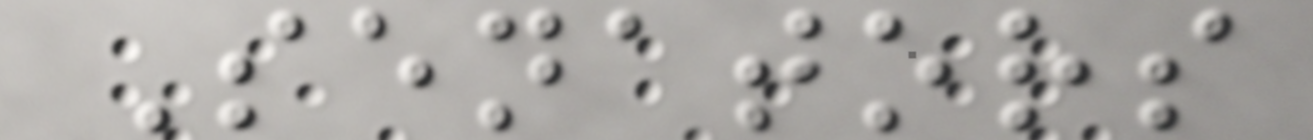Senators
